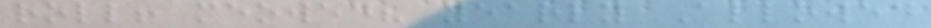roll! meowed? yearly Allowed
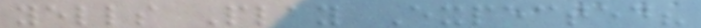yells Play Expected?
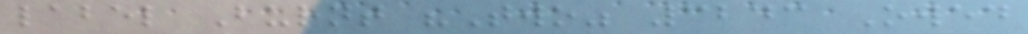label Burnt "Two" 3243 Owed
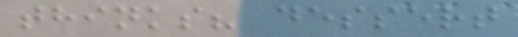thinks? dessert
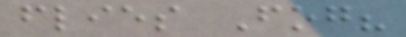flies Fog?
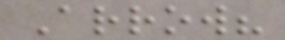Arrow?
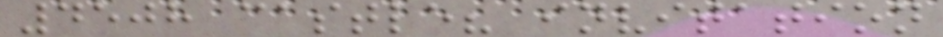4508 castle? invitation
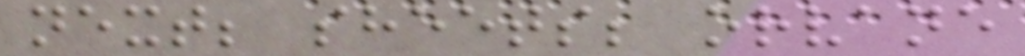next; sheets; orvane
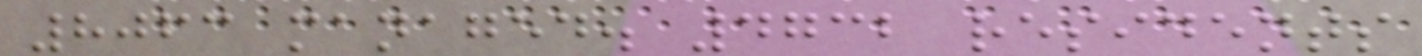8063 managed. 4732 residents
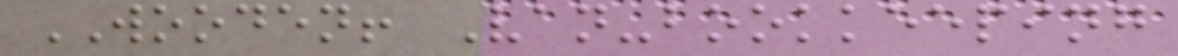WOODEN! Van-bookkeeping
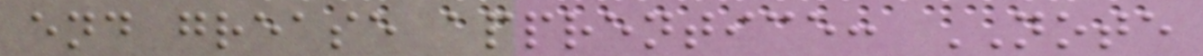end grease apprentice: NOTE
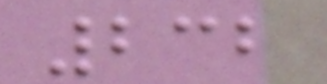232
